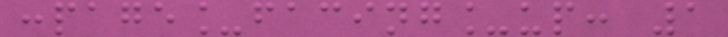:page_facing_up: 1
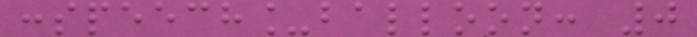:speech_balloon: 0
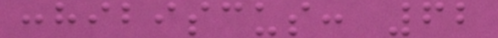:hibiscus: 62
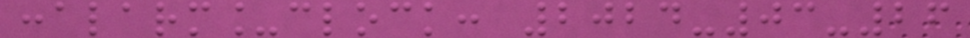:alarm_clock: 2024-03-26
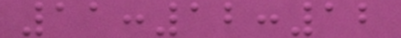11:12:12
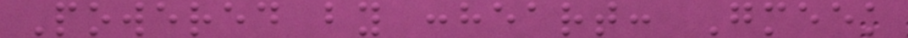Powered by :heart: Gmeek
